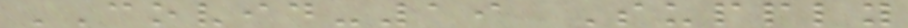COVID-19 Supply
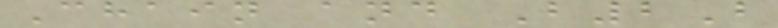Chain and B2B
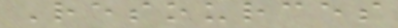Resources
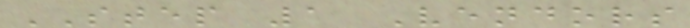STEP 1 Vendors
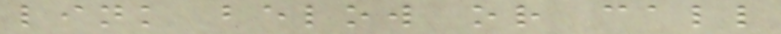link below or call
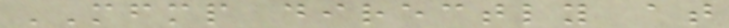MFMP directly at
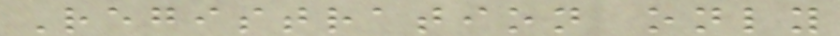Registration only
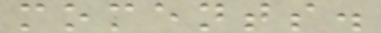moments.
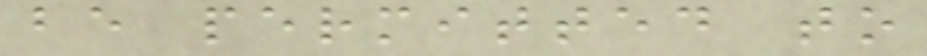be permitted to
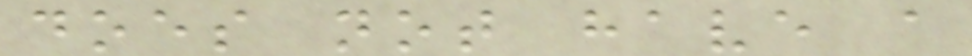does not have a
